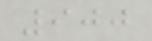900
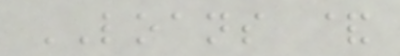LOANS &
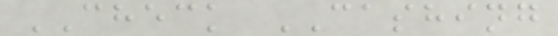CHECK CASHING
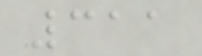311
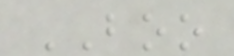BOO
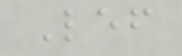Lef
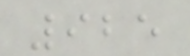925
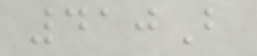410B
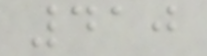410
